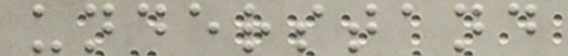understand
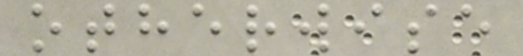otherwise
